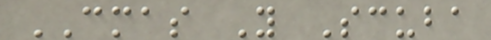CMAS Y Scuba
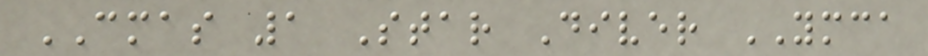CMAS 1 Star Diver YMCA
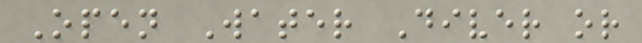Open Water Diver or
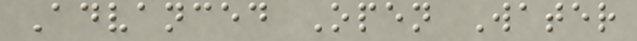Advanced Open Water
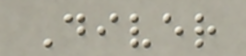Diver
